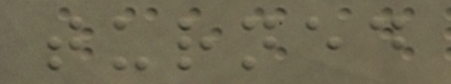turned
